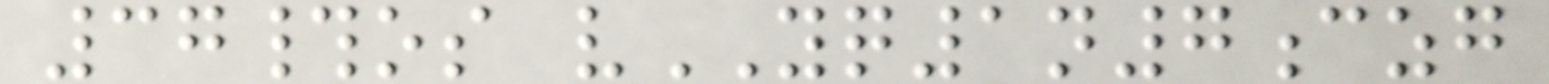37#os vYQ1n7czg
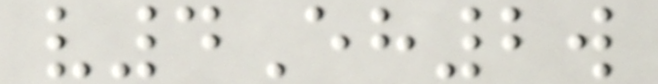v4Eh2w
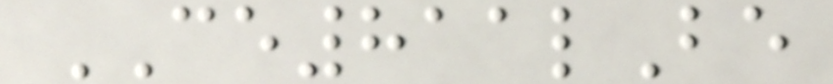CE811lBe
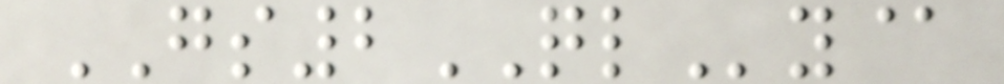GS2QLy@
